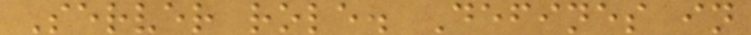Server role. Defines in
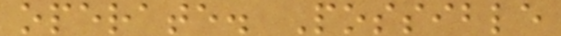operate. Possible
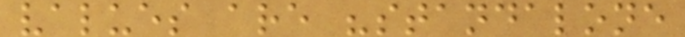values are "standalone
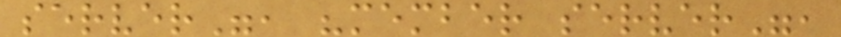server", "member server",
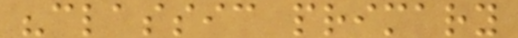"classic primary
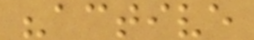"active
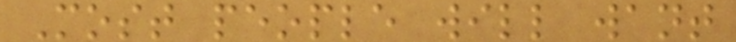Most people will want
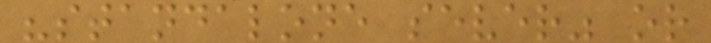"standalone sever" or
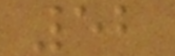52
